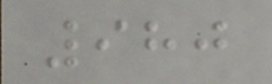980
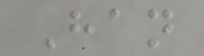Han
